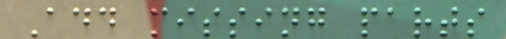Add missing parts
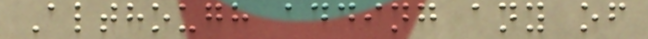Although adding any of
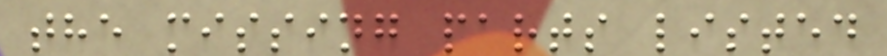the missing parts listed
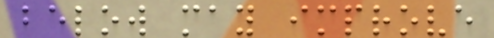below may improve
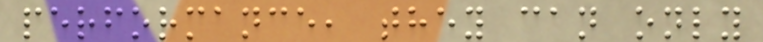performance, they can only
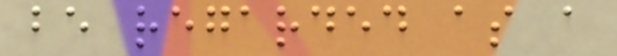be regarded as a
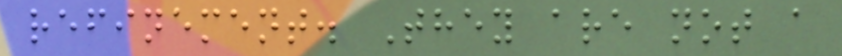refinement. They are not a
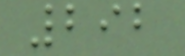292
